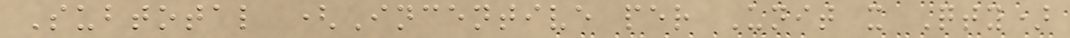Subtotal (Incentive per Unit x Qty)
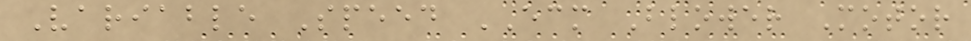Variable Speed ECM Blower Motor
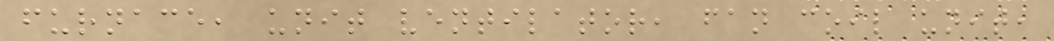furnace, unit ventilator, fan coil unit,
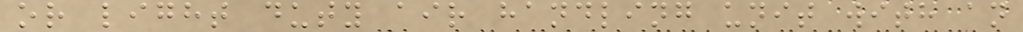or light duty air handling unit with an
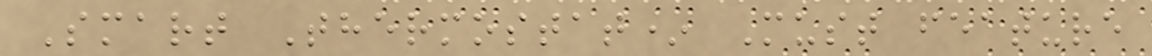Smart Thermostat* Must feature
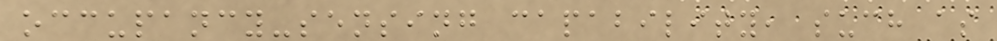occupancy-sensing capability, such as
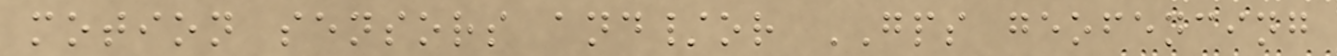motion sensors and/or GPS geofencing
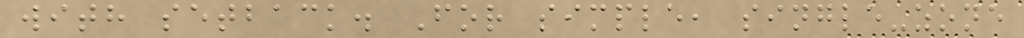with setback. For simple, single-zone
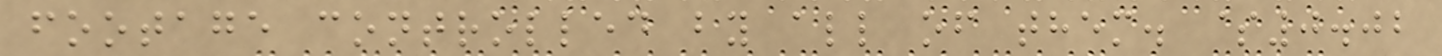footage controlled by all of them. $0.02
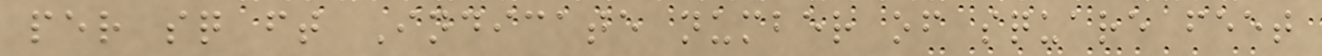per sq ft Indicate number of square feet
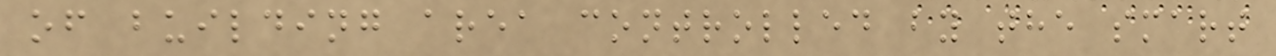of building area controlled by the smart
